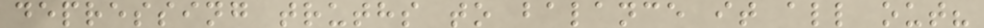depressing truths to balance it all out?
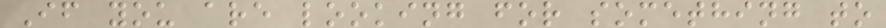If you are looking for something to
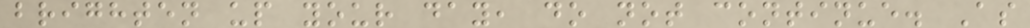brighten up your day, do not continue. As
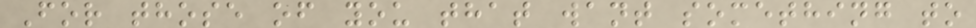For those of you that want something to
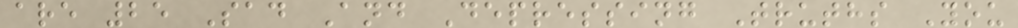are 25 Sad And Depressing Truths You
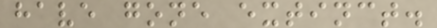have gone extinct.
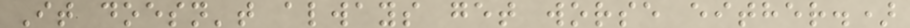It doesn't always get worse either.)
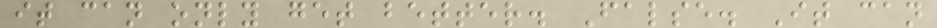it can only get better. False. It can
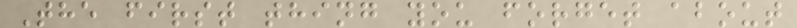The first thing you forget about
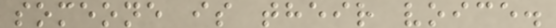someone is their voice.
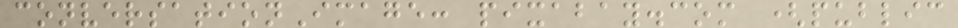conversationImage: pixabay.com (public
